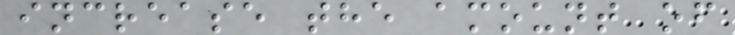increase the amount of
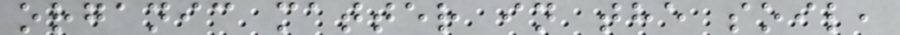organic matter in the soil,
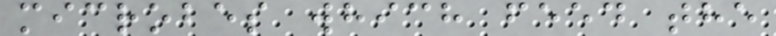microbes which feed the
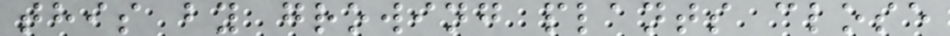this by growing plants close
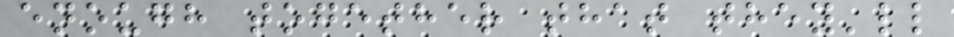enough together that they'll
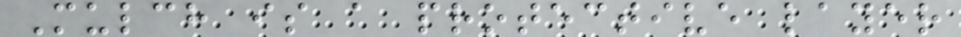Mulch is a protective layer
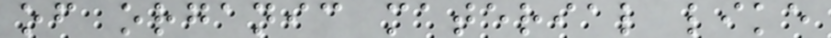of organic material like
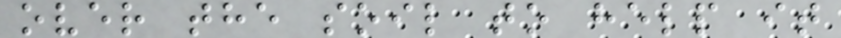over the soil to help it
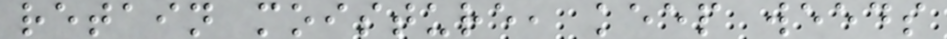retain moisture, keep weeds
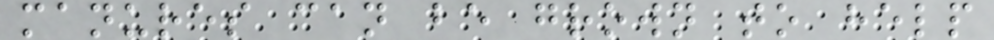manures can be grown to help
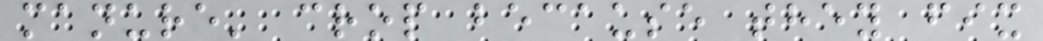manure' crop because they fix
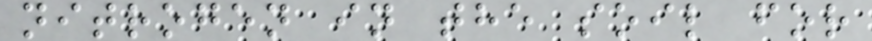nitrogen in the soil for
